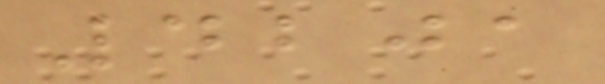4201
